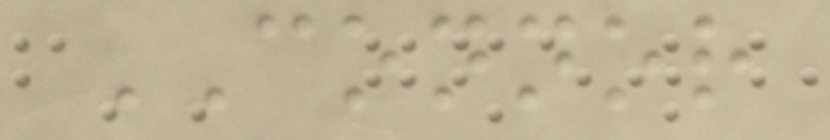CONNOR
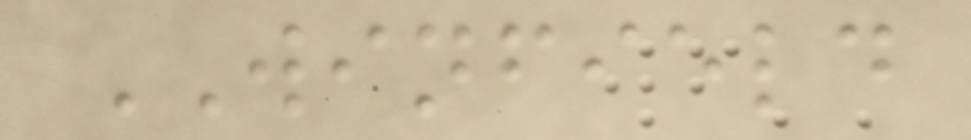WINFIELD
